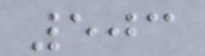503
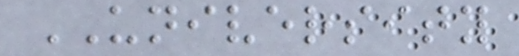UNIVERSITY
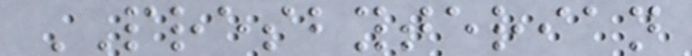PRESBYTERIAN
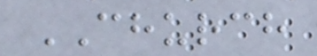CHURCH
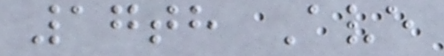17th Ave
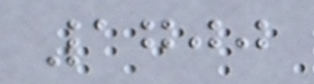1700
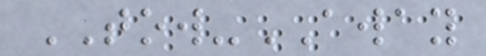TOW-AWAY
